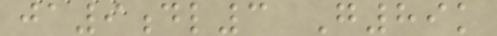ja9dl3 G89k
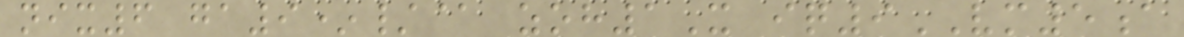nix6 ga9*/@ zoh1X iq9VM5a
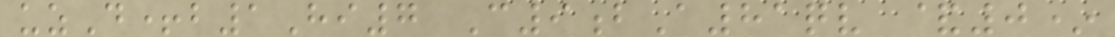uzD+b1Hi7 C9bA81qv &0*
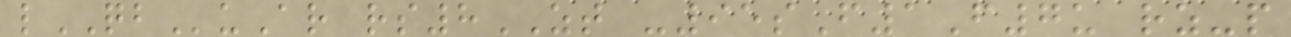lQBuAr rs8ZT -95sF1F7u rz-p
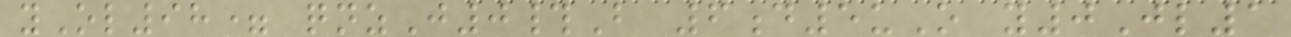yOl98= qnzJ0#B 6d5uO y0Jl1
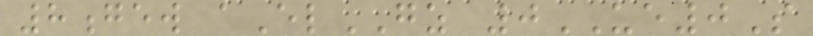8gew aElGZ 0UE0S
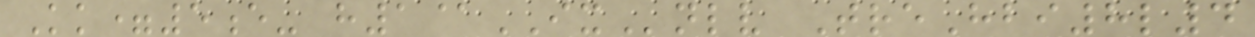Kk=5e- h1@IXnlv TreHbi8l4
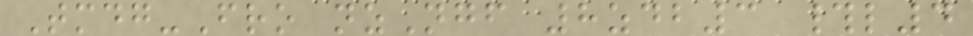Tmdg-Fro nzNgf 8zdb3 #l4
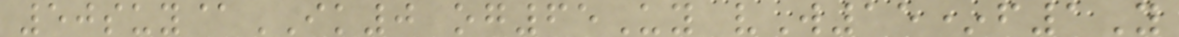50suy@IK0 og65Uy vW15*f1Y
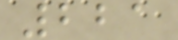221
